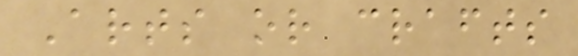Arts or crafts
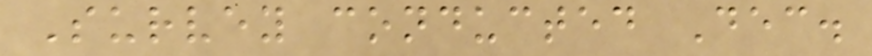Survey conducted Dec.
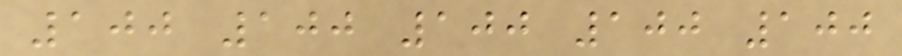100 100 100 100 100
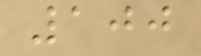100
